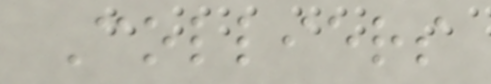Colliers
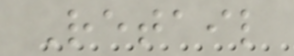Retail
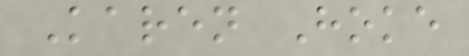Karen Hoke
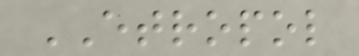ETROPOL
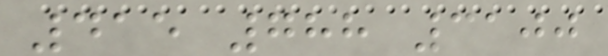415 788 3100
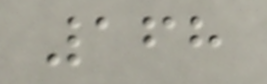168
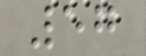57
